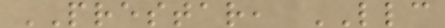PRESTAR, LLC
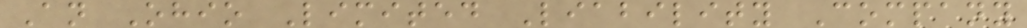An Ohio Limited Liability Company
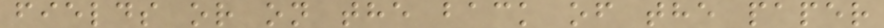fields or on the back of the paper
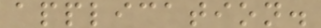application.
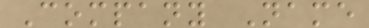Company Name
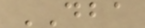DBA
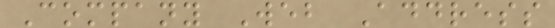Company Web Address
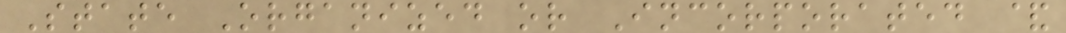State Organized or Incorporated &
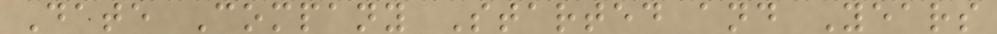Date Company Started and Years
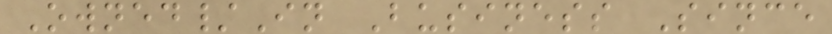Owned/In Business Since
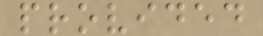provided
